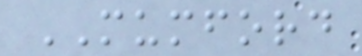MUMFORD
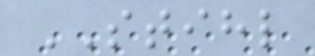STIHL
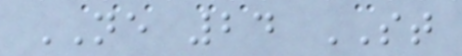NE 24 ST
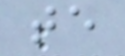te
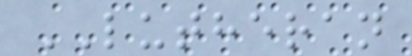LUTHERAN
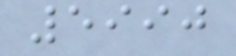5990
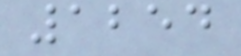1254
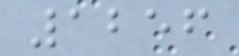1256
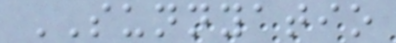SUNNYATIO
